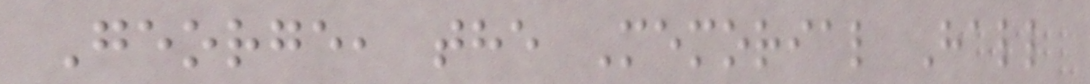George, the Memorial Hall
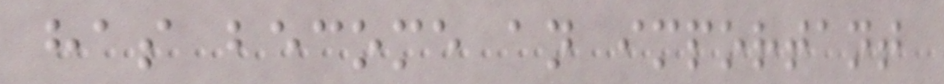has become an important
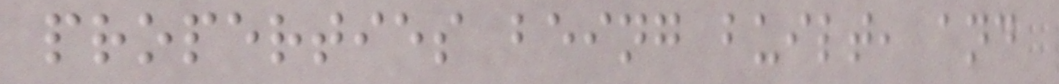properties being built, and
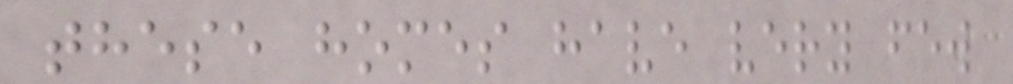these homes have very few
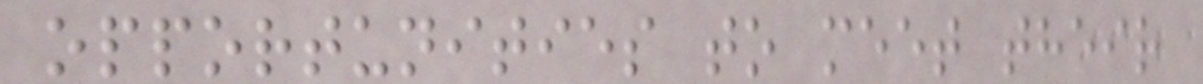opportunities to meet their
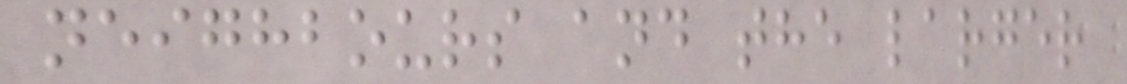neighbours and the larger
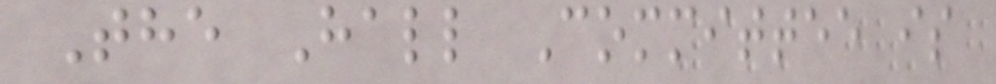The Hall Committee is
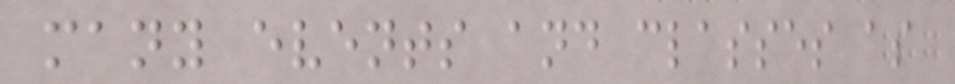many events and classes as
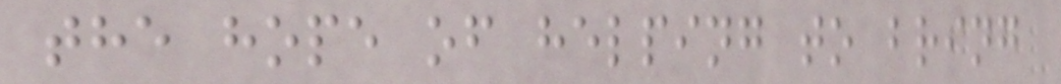the hope of helping to bring
